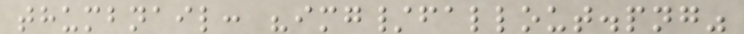thumbnail: "img/fallout.png"
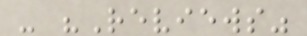- "Reviews"
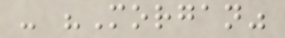- "Morgan"
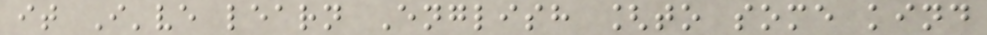it I've learn English [to some kind
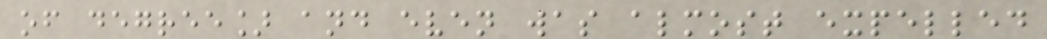of degree] and even was almost expelled
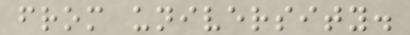from university.
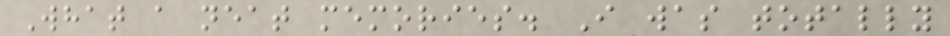What a neat memories. I was totally
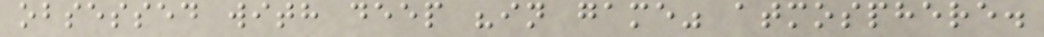obsessed with deep "in game" atmosphere.
